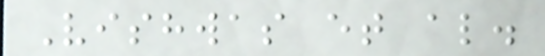Vishwas et al.
